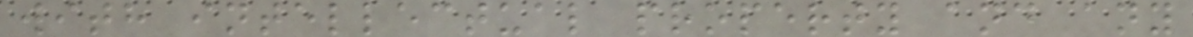with intellectual property and any
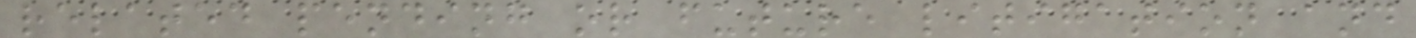related pending or future litigation and
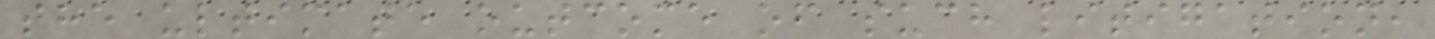the ultimate outcome of such litigation,
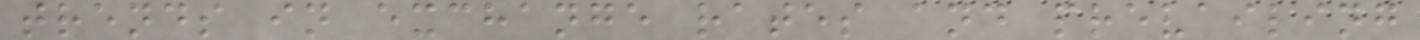trends in exchange rates and prevailing
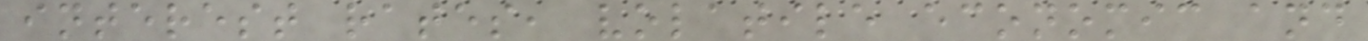interest rates, volatile economic and
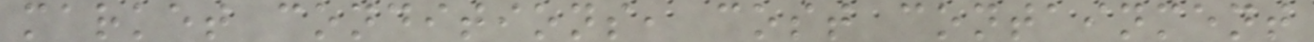market conditions, cost containment
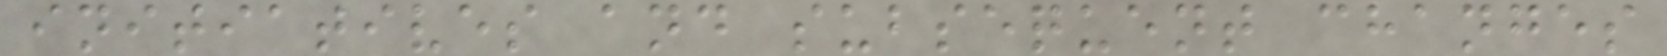initiatives and subsequent changes
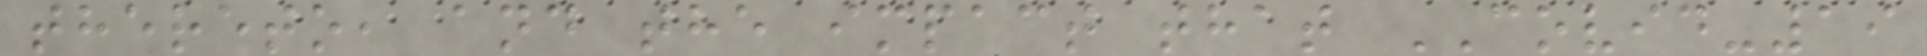thereto, and the impact that COVID-19
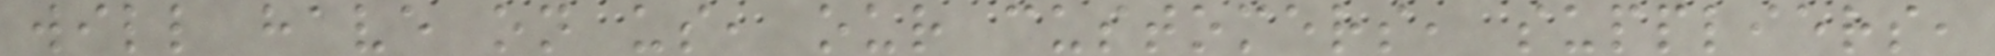will have on us, our customers, suppliers,
